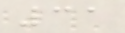31
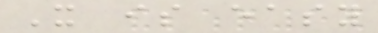It is easy
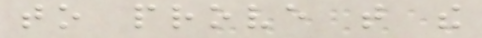to prove that the
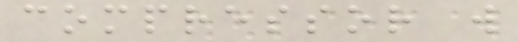compressor will
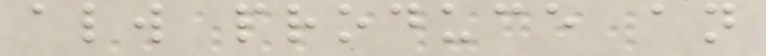always produce an
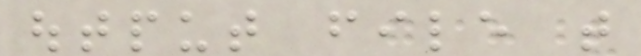output file that
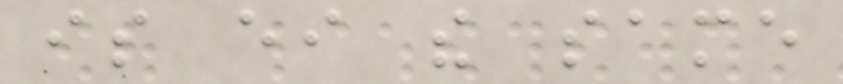is either the same
